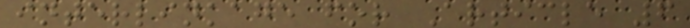interlinkage for Article 6
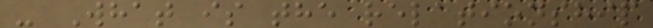- What is the relationship
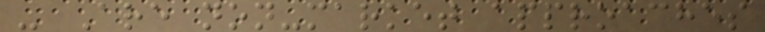- Are non-market approaches
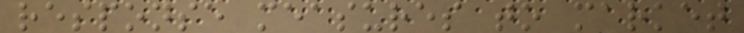response measures to market
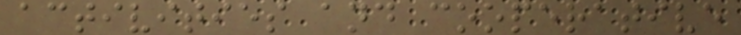activities and cooperative
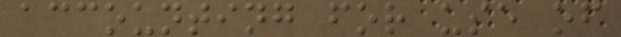accounting for use of
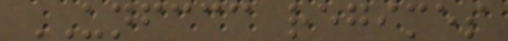UNFCCC regimes
